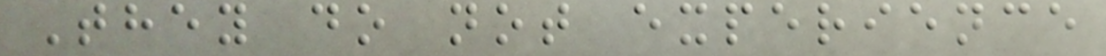They do not experience
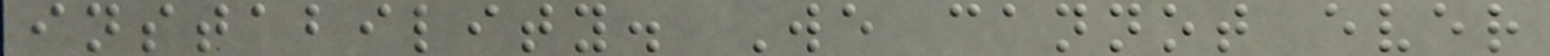instability. We cannot ever
